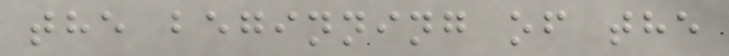the beginning of the
